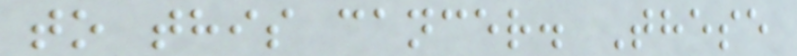to this cancer. These
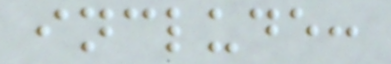include:
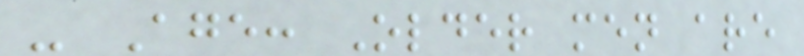- Age: Older men are
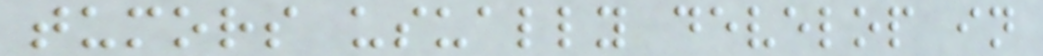tumors usually develop in
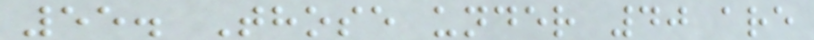55. Those under 40 are
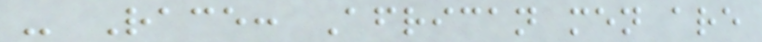- Race: African men are
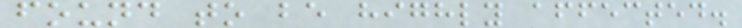found to be highly affected.
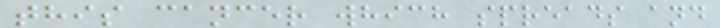this cancer which spreads and
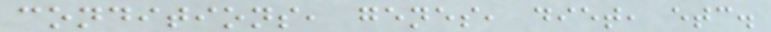conditions, genes, diet, etc.
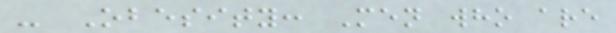- Obesity: Men who are
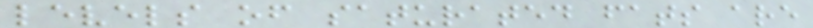levels of saturated fats are
